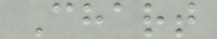Chart
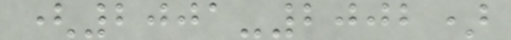(2001-2002)
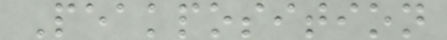Peakposition
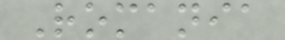Romania
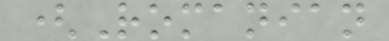(Romanian
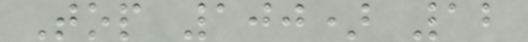Top 100) 12
